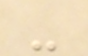-
